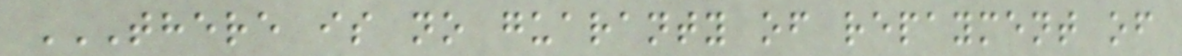THERE IS NO GUARANTY OF REPAYMENT OF
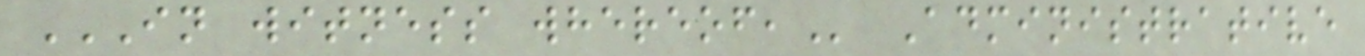IN WITNESS WHEREOF, Administrative
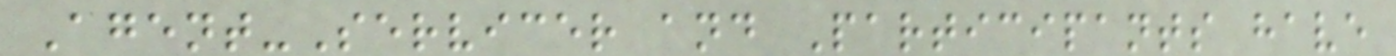Agent-Servicer and Participants have
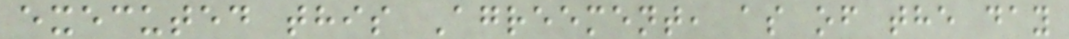executed this Agreement, as of the day
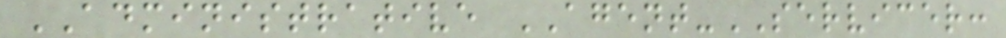ADMINISTRATIVE AGENT-SERVICER:
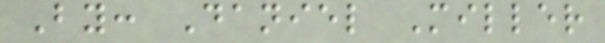By: Daniel Miller
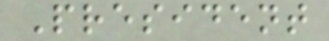President
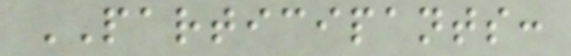PARTICIPANTS:
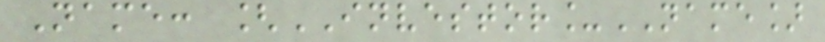Name: [INVESTOR_NAME]
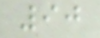90
